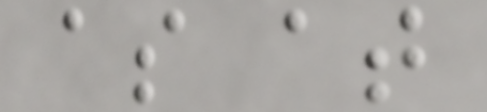as at
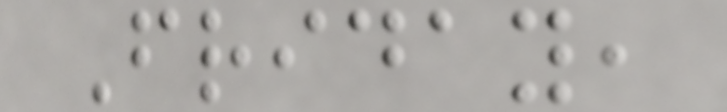Friday,
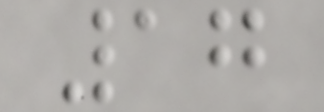17
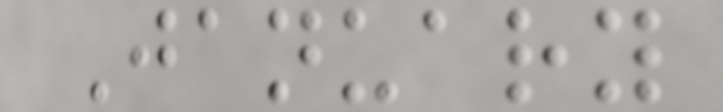January
